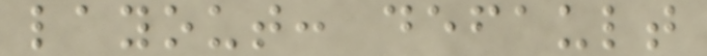layout: default
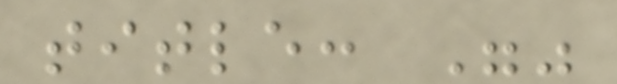title: ""
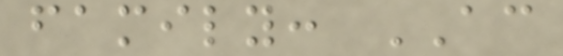family: AC
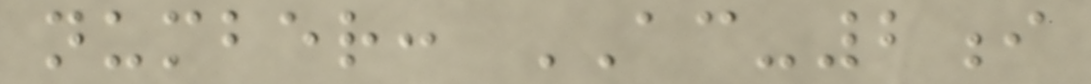number: AC-2i
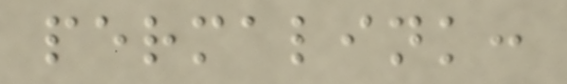permalink:
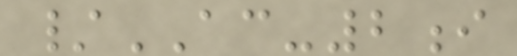/AC-2i
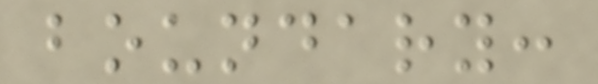boundary:
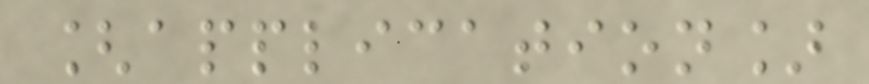[application]
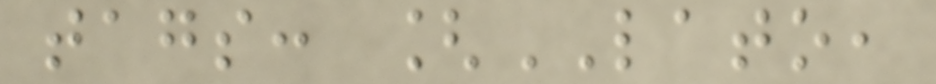tags: [LATO,
